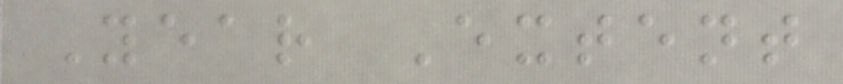Year Extent
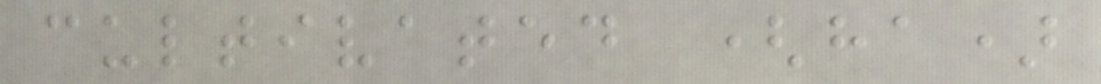cultivated (ha)
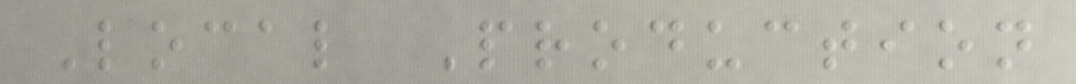Local Production
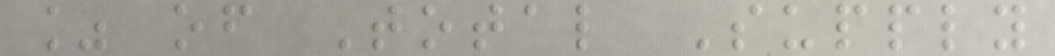% of Total Supply
